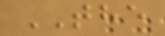THE
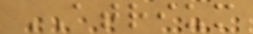ATRIUM
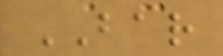BAR
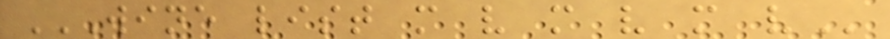WINE LIST M V M V M V
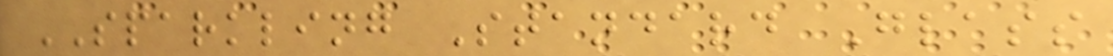SPARKLING Standard Glass
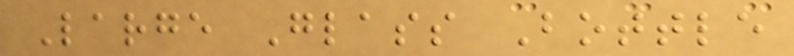Large Glass Bottle
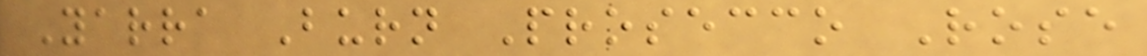Yarra Burn Prosecco Rose
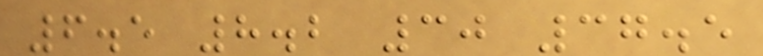6.5 8.2 30 37.5
